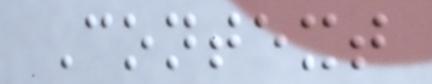Context
